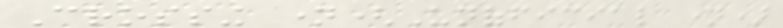Crossing name(Unofficial name)
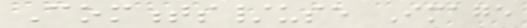Comments/use Image
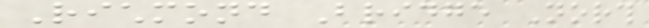Richmond Bridge North
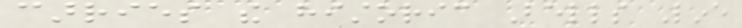carries the historic Bells Line
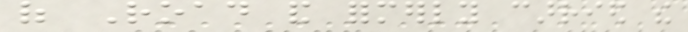of Road and formerly carried the
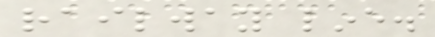railway line.
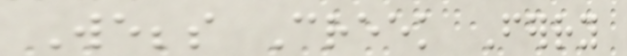Webbs Creek Ferry
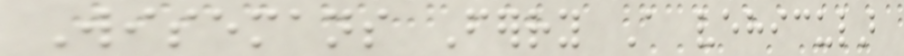Wisemans Ferry A vehicular
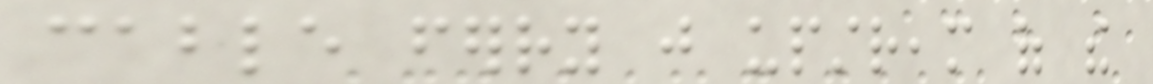cable ferry just upstream of the
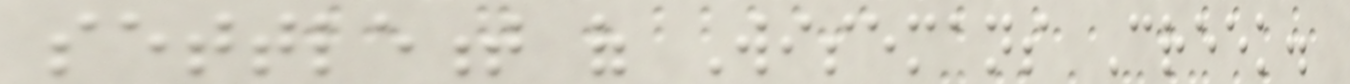settlement of Wisemans Creek.
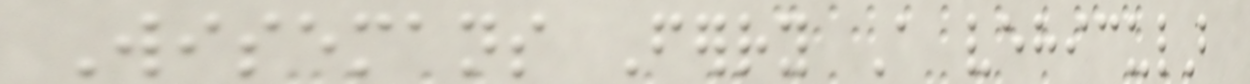Wisemans Ferry A vehicular
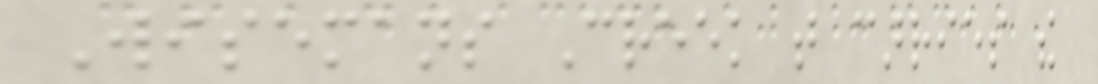Wisemans Creek that carries the
